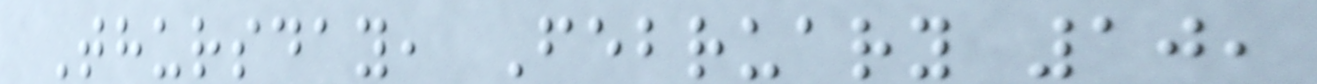Thursday, February 10,
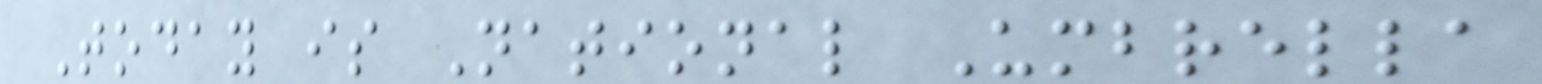Today is National Umbrella
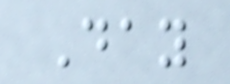Day
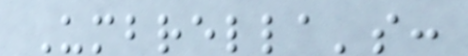Umbrella's:
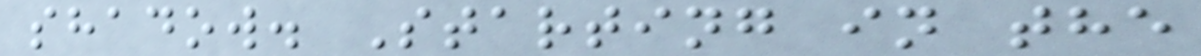shadow. Starting in the
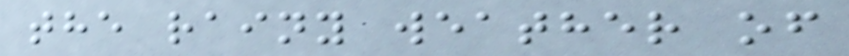the rainy weather of
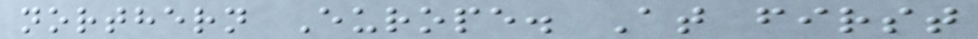northern Europe. At first
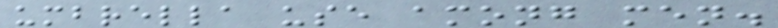umbrella use among men.
